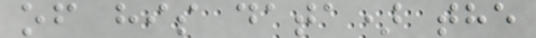of his data) the
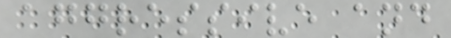aggressive and
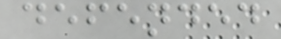defended
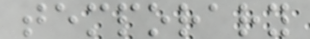temporary
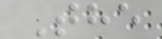The
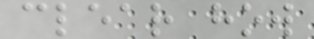clear how
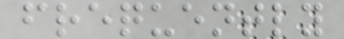frequently
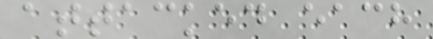attacked each
